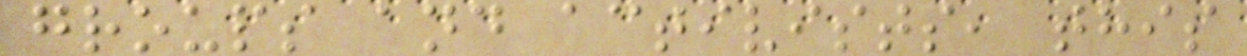groups and activists, this
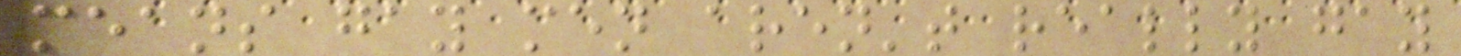means gay men aren't really gay
